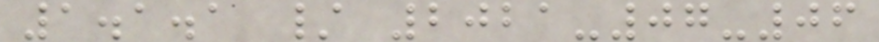1.1.1 / 2021-07-06
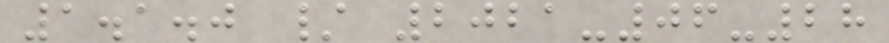1.1.0 / 2021-06-28
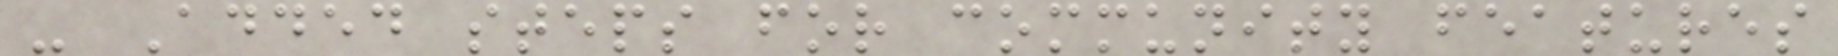- Added steps for community features
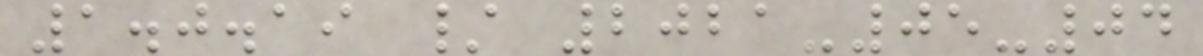1.0.19 / 2021-05-04
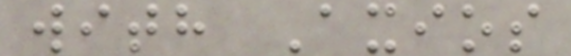with Axios
